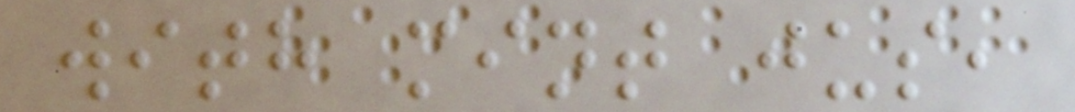with mint jus,
